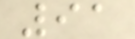91
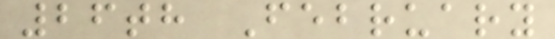26th February
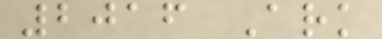2016 Ark
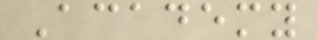Academy
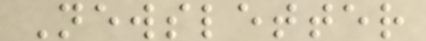Newsletter
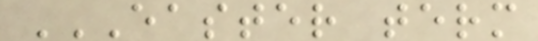EASTER TERM
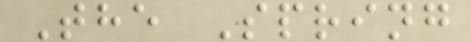The Spring
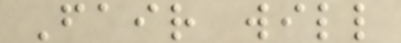Fair will
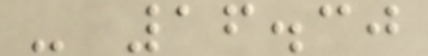- 16.30
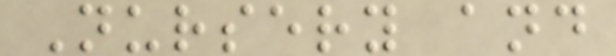Nursery and
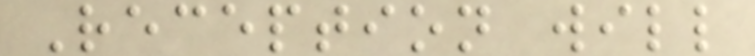Reception will
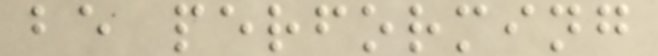be performing
